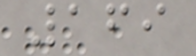169
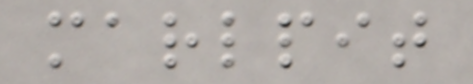marlpit
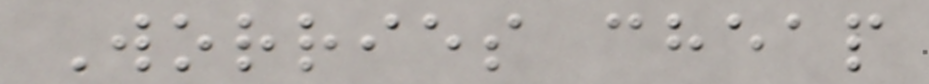Worries cheap
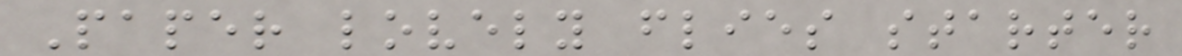Paper lovely flies starter
